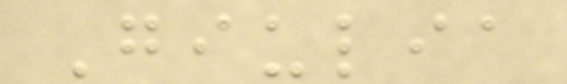Giulia
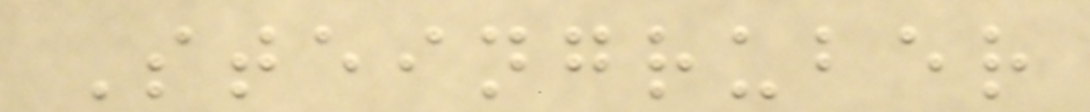Steingruber
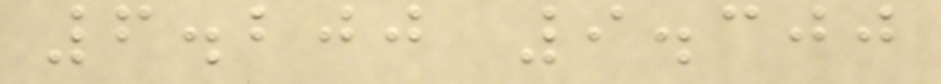6.200 9.300
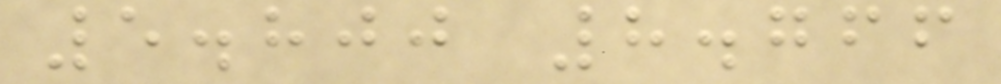5.800 8.766
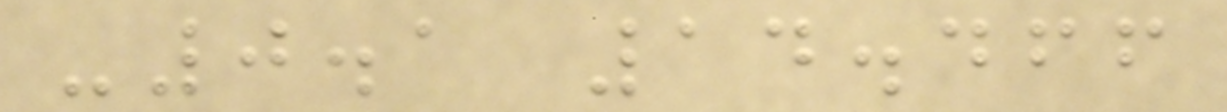-0.1 14.466
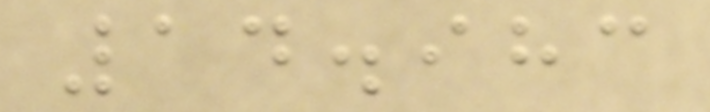14.983
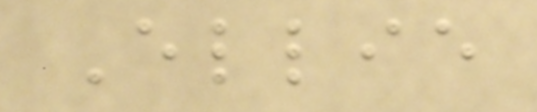Ellie
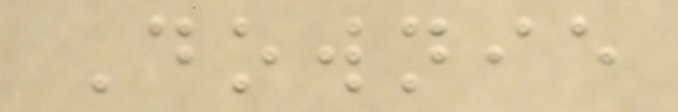Downie
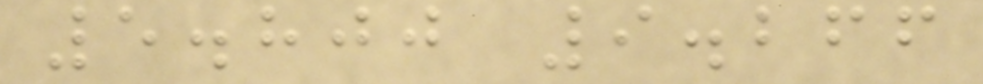5.800 9.266
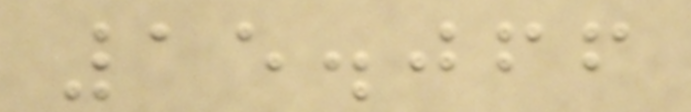15.066
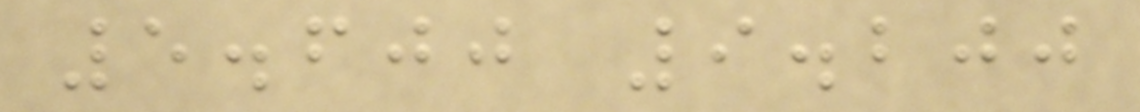5.600 9.200
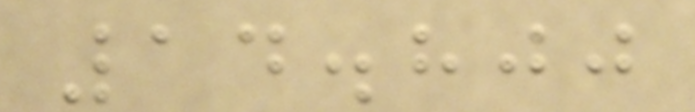14.800
